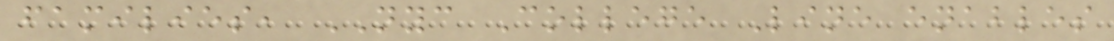families, NYC College Line enables
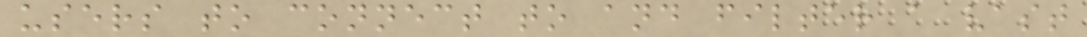users to connect to and filter a vast
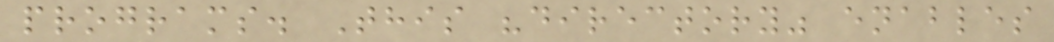programs. This "directory" enables
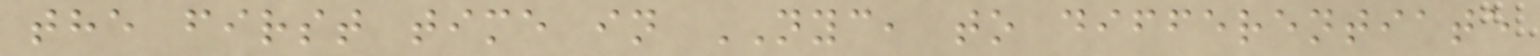the first time in NYC, to differentiate
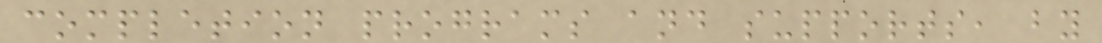completion programs and supports, by
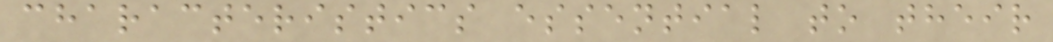characteristics essential to their
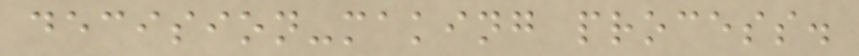decision-making process.
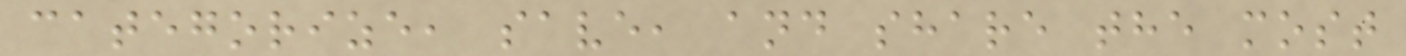categorize, save, and share the most
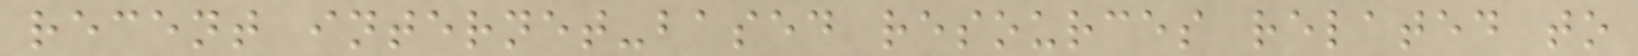recent internet-based resources related to
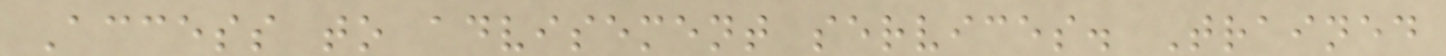Access to advisement services. Trained
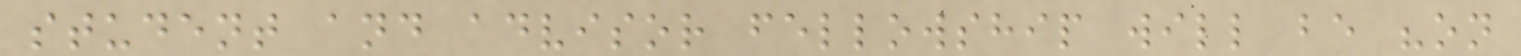student and advisor fellowship will be "on
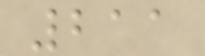211
